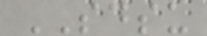SDSU
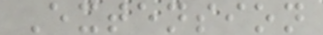Extension
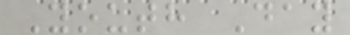Youth Day
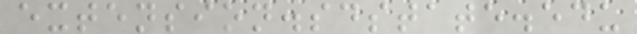extension.sdstate.edu
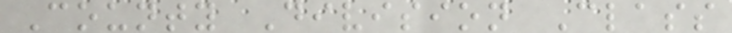County Division Class
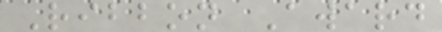Ribbon Award
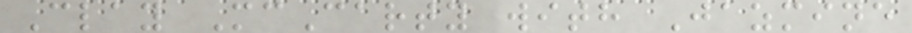Clay McCarty with Jazmine
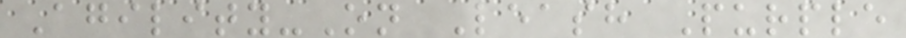Agility-On Leash Purple
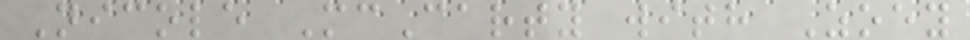Nicole McCarty with Zoey
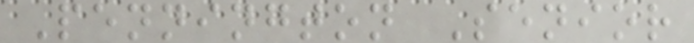Pennington Senior
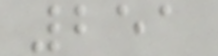251
